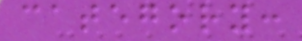category:
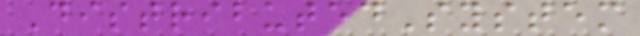DistributedSystem
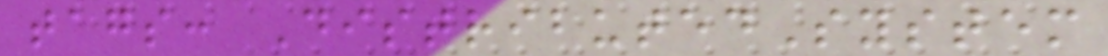tags: DistributedSystem
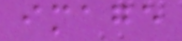image
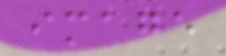image
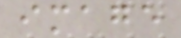image
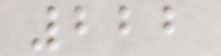222
